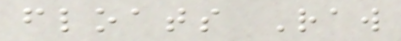floats Raw
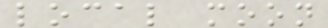local moon
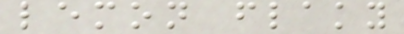lemon flaky
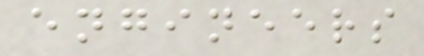engineers
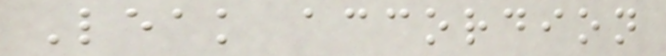Leak accordion
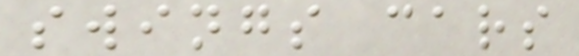swings cars
